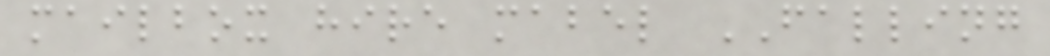mailbox hire mabel FALLING
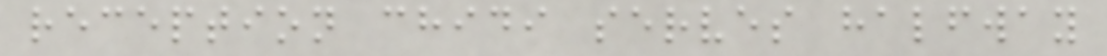reception chidi serves halfway
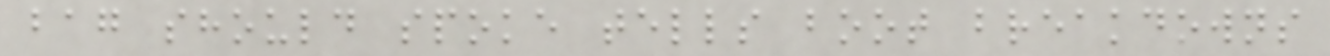bag should spoke tells boot breakdowns
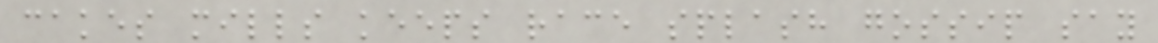cakes mills keeps race splash gossip say
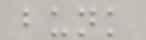bunk
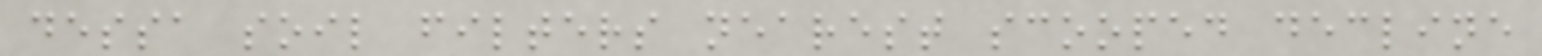dessa soil filters nearest scooped decline
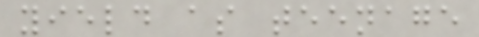yield as teenage
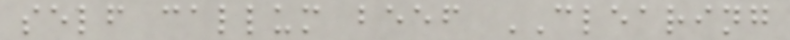self callum beef CLEARING
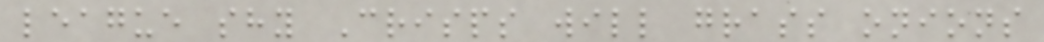league shy Crisps will grass onions
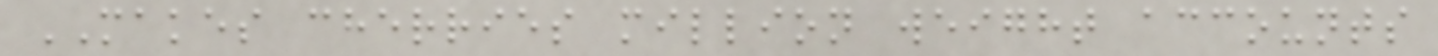MAKES cherries million weight accounts
